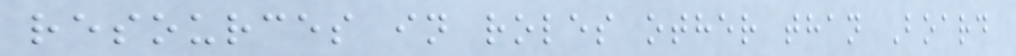resources in roles other than Board
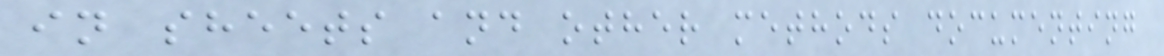in sheets and other methods documenting
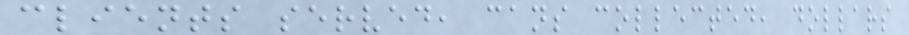clients served, cans collected, dollars
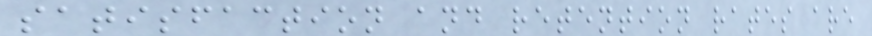satisfaction and retention rates are
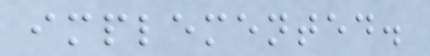implemented.
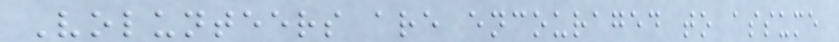Volunteers are encouraged to assume
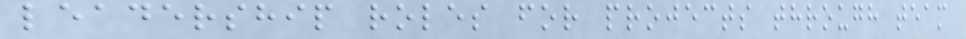leadership roles for projects through team
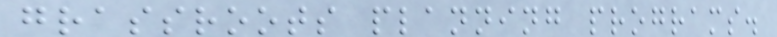grassroots planning programs.
